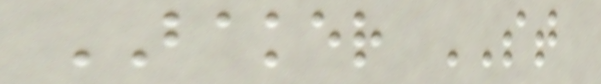BAKER ST
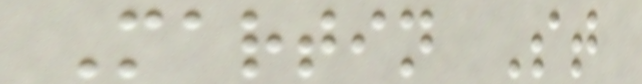Martin St
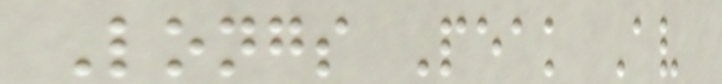Longs Peak Av
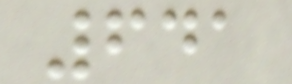641
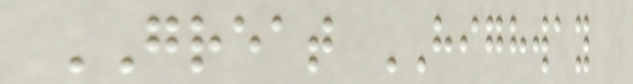GREAT HIGHWAY
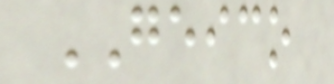GEICO
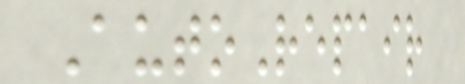AutoRepair
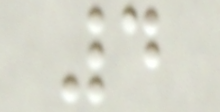4
